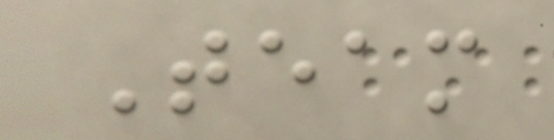Team
